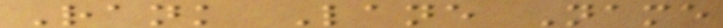Rank Lane Name
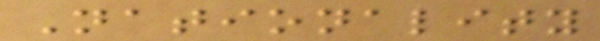Nationality
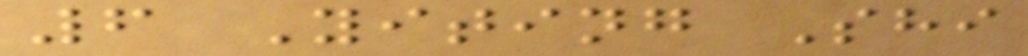6 Yiting Shi
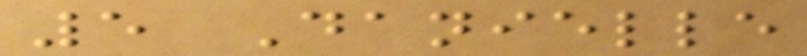5 Danielle
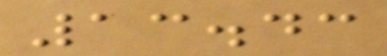13.43
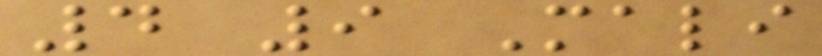4 9 Mali
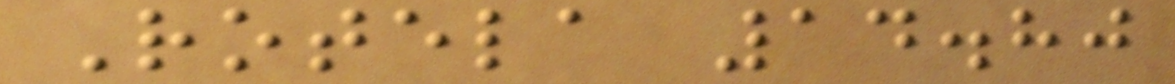Rotela 14.80
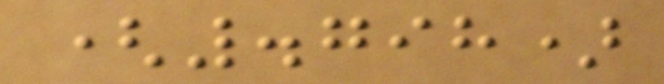(.798)
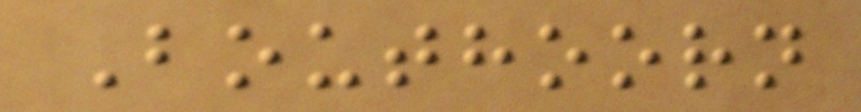Bouthoorn
